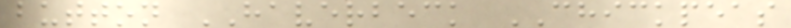button HAVERBECK CHICKPEAS
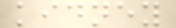kidney
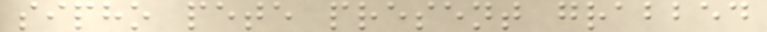sipho pete present grabbed
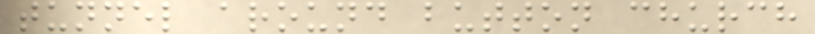tunnel around button church
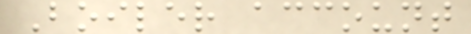Boiler account
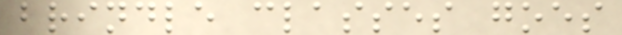brindle classes goes
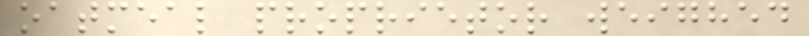oatmeal proprietor weighed
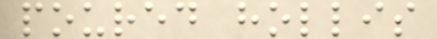poured hollis
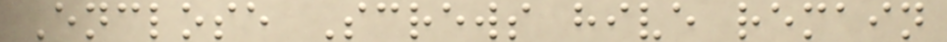Enclose Screws hive remain
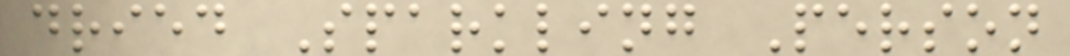dried Sparkling Person
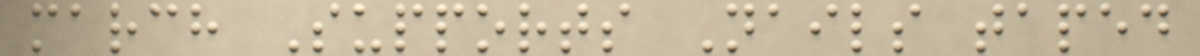march Supports Nails taped
